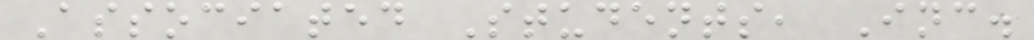Associated Students, Inc.
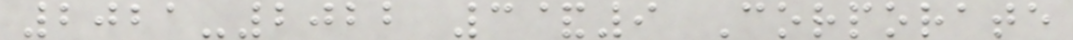2021-2022 3&9 Corporate
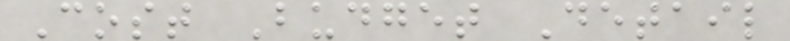Cost Budget Detail
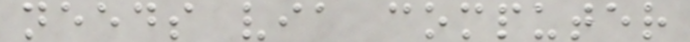needs via computer
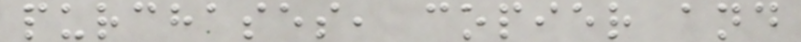purchases, copier and
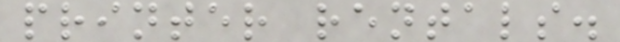printer rentals.
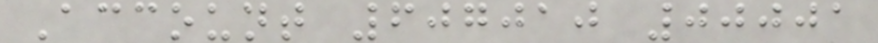Account 607010 00001
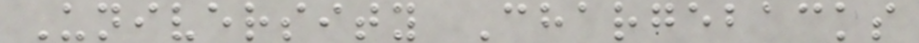University Chargebacks
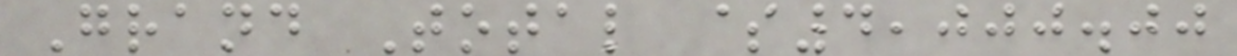Grand Total $4,000.00
